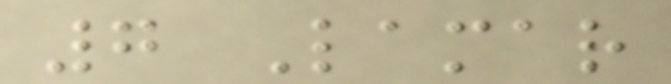7 Lamar
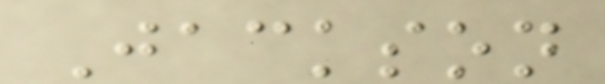Jackson
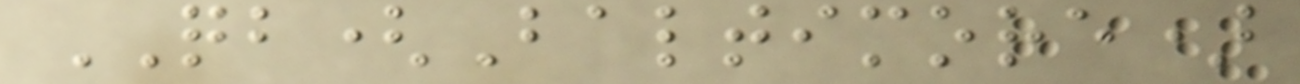QB(Baltimore)
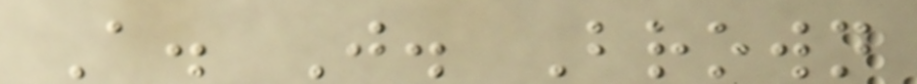A. J. Brown
